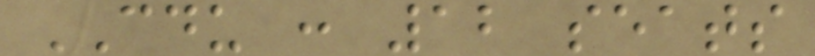CDU : 12 seats
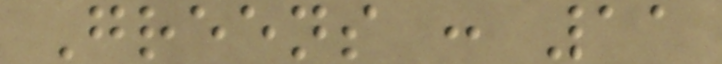Greens : 11
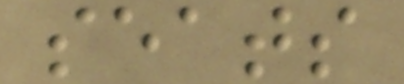seats
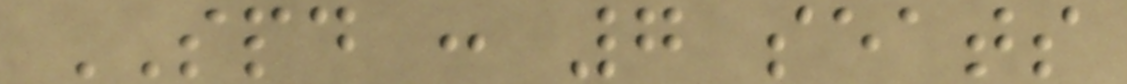SPD : 7 seats
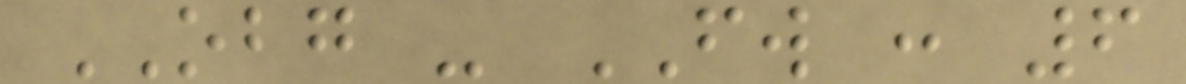OBG - FW : 6
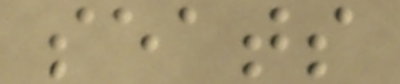seats
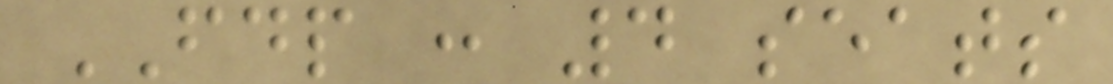FDP : 4 seats
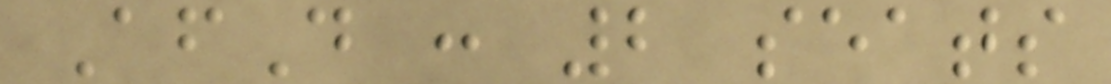AfD : 2 seats
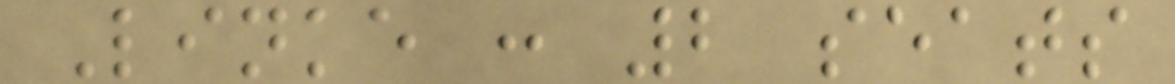Linke : 2 seats
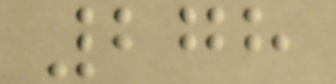278
